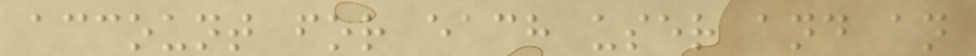account for each user and an
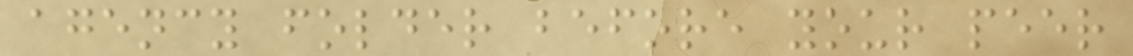agency folder before your peer
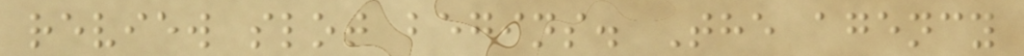review slot begins. The agency
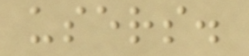users.
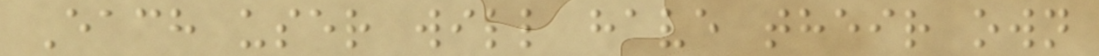Each user will have their own
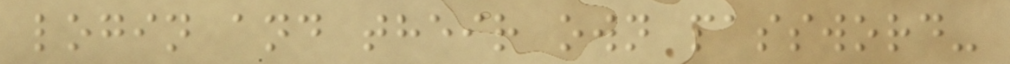login and their own password-
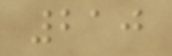210
